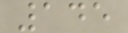145
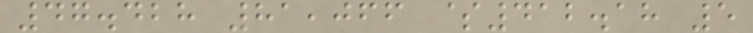47.428 81,066 $412.18 5
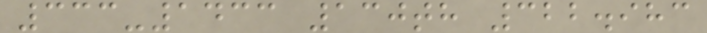333-1433 130th 322.983
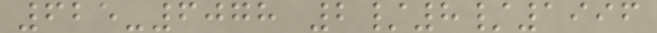625-6078 2/8/1996
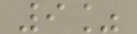9%
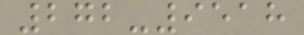272-9518
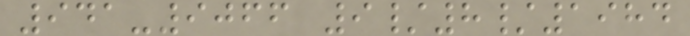941-9066 9/8/1984
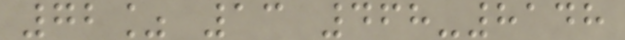72% 13 468-8148
